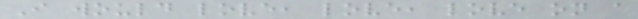I would love, love, love on a
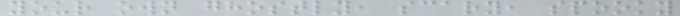your own ghostly, scary, spooky
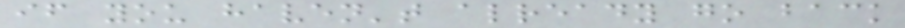if you haven't already go back
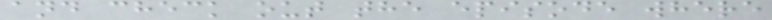and check out the episode where
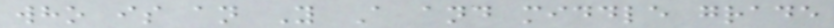who is an Y A and middle grade
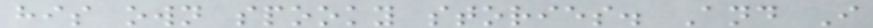his own spooky stories. And I
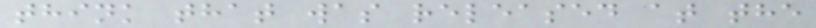think that was released at the
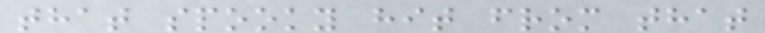that spooky hit from that
